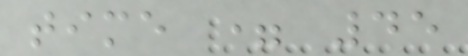time = 45
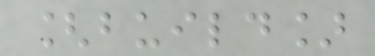[build]
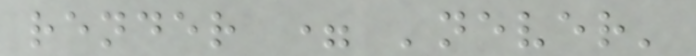render = 'never'
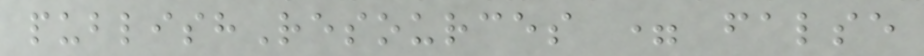publishResources = false
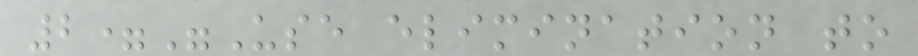2="Use elimination to
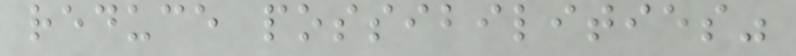reduce possibilities"
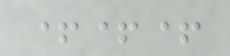+++
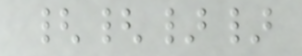{{}}
